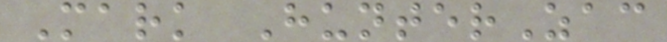Mark HunterZac
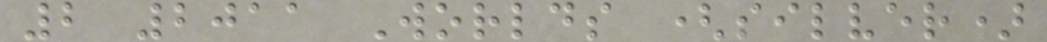2 2011 Worlds (silver)
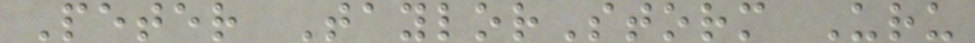Peter TaylorStorm Uru
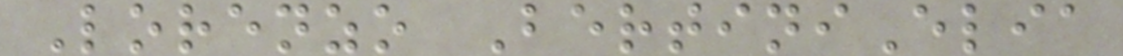Lorenzo BertiniElia
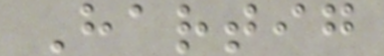Hartig
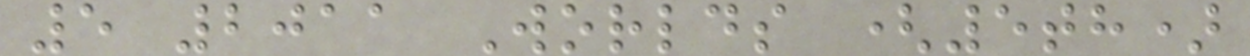5 2011 Worlds (5th)
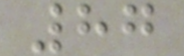87
